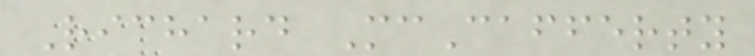Richard McCafferty
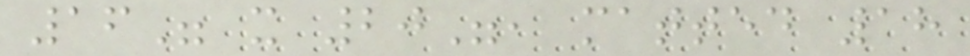16" x 20", matted 18
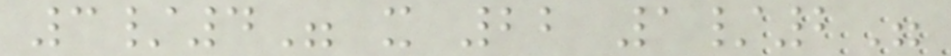3/4" x 22 1/2"
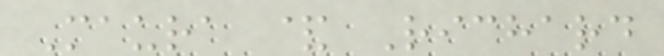Maura & Richard
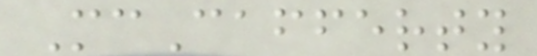McCafferty
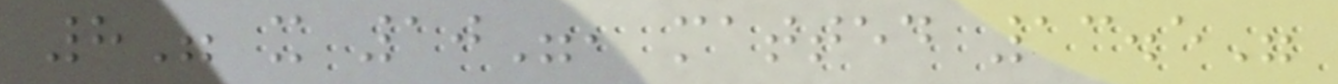8" x 10", matted 13.5"
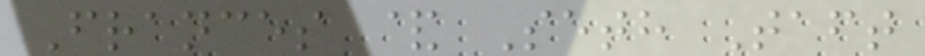Frances & Seth Taft
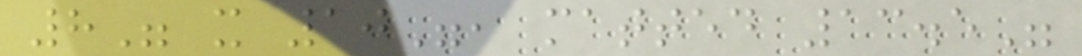8" x 10", matted 13.5"
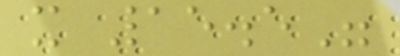x 15.5"
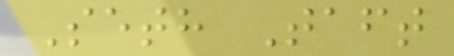Seth Taft
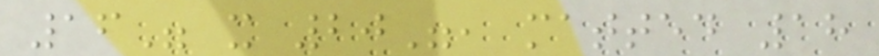16" x 20", matted 18
